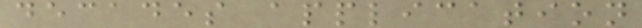decades application
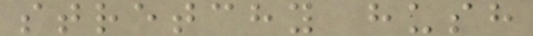stretchy hush
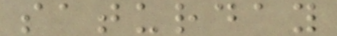saturday
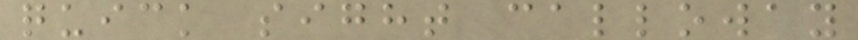quick sight calloway
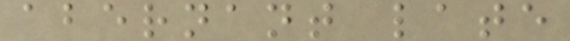abernant late
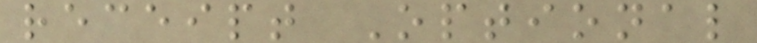receipt Optional
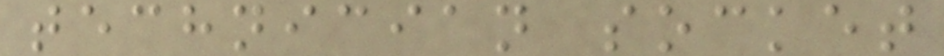technician socket
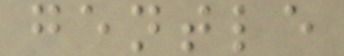gentle
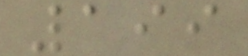199
